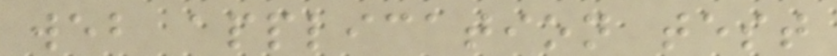web application test
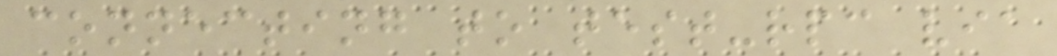connecting to test-rpc via
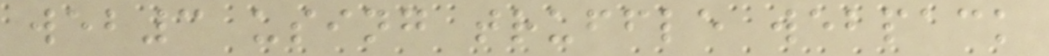web3 using truffle webpack
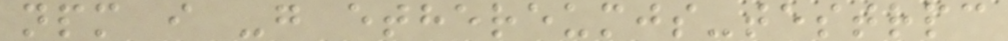npm i -g ethereumjs-testrpc
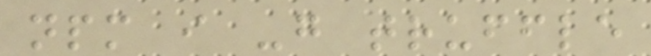npm i -g truffle
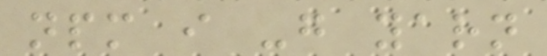npm i -g yarn
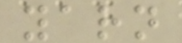yarn
